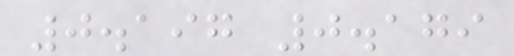0.197 0.179
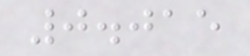0.015
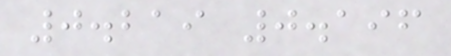0.219 0.196
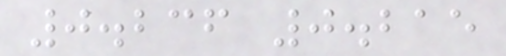0.236 0.215
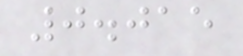0.015
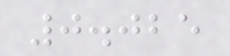0.025
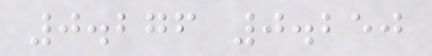0.276 0.250
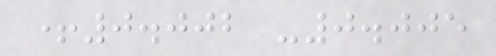+0.002 -0.005
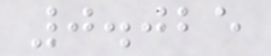0.025
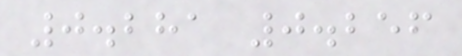0.281 0.256
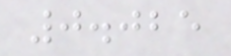0.025
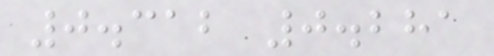0.312 0.281
